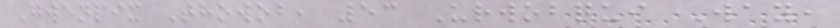Gwenpix Thowob, 53 Urwobqui Way,
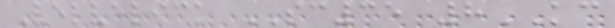Velvelick SC35 8KC
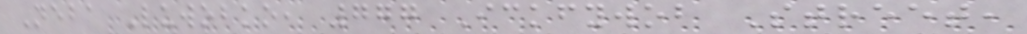Neba Luwobko, 777 Ickfywob Street,
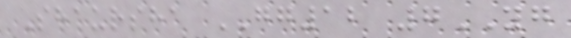Shaursha GG12 7YG
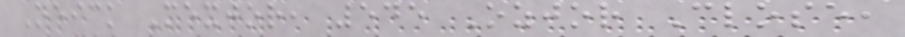Neick Mexjor, 545 Ozjor Close,
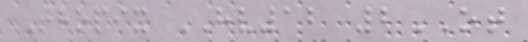Thopix HV12 2OT
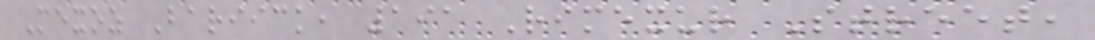Mexoz Bariick, 191 Rimexur Street,
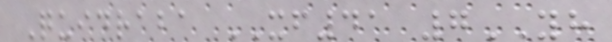Quidraba XF41 7YH
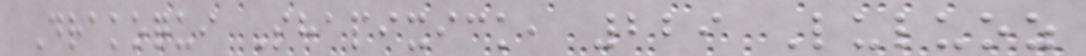Drakoqui Shapixick, 229 Luluoz
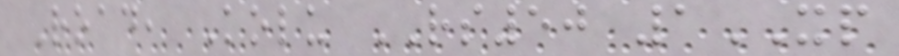Road, Kolu RS50 1XP
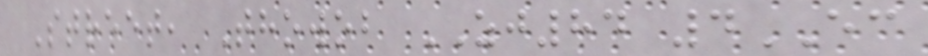Street, Thowob ZJ84 4EC
